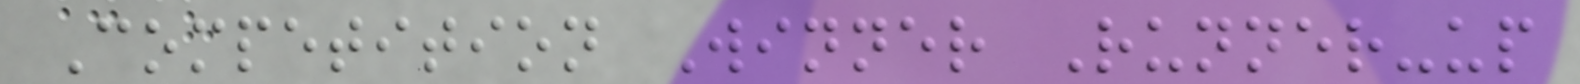Competition Winner Runner-up
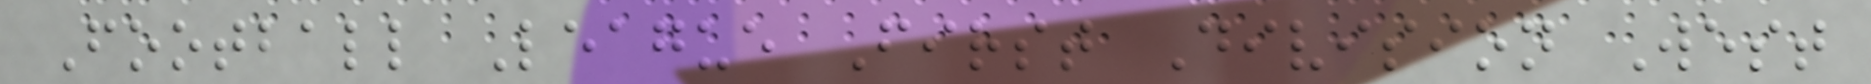Football League First Division West
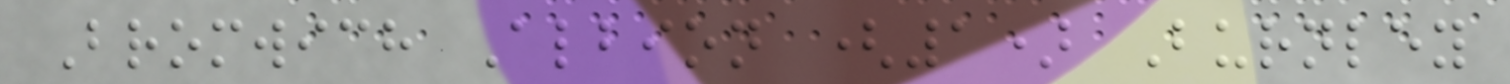Bromwich Albion (1) Burnley
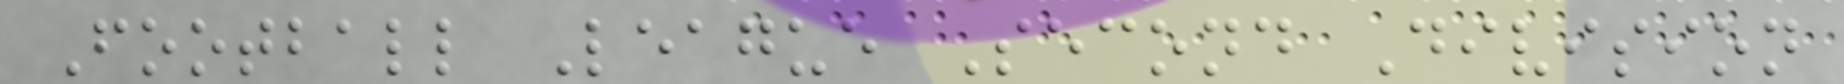Football League Second Division
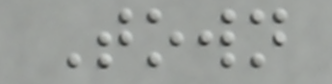Town
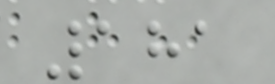181
